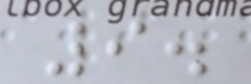9.
